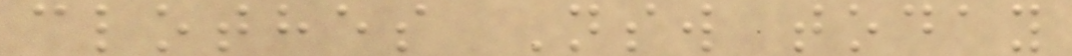clothes Nsw today
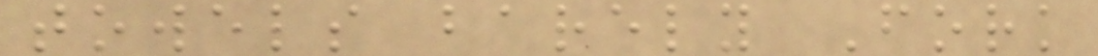towels barely Fork
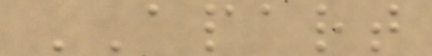APART
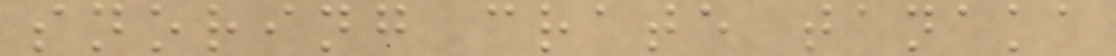snoring crate tanaka
